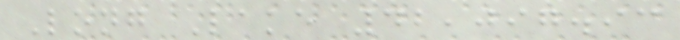Long Lake 42,097.93
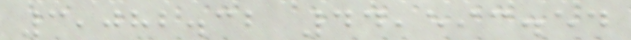3,082.32 44,593.54
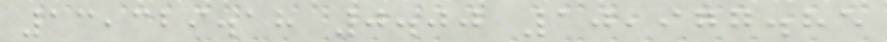13,329.18 0.00 10,977.85
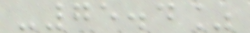-75.4%
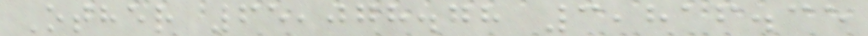Other 65,078.78 3,816.35
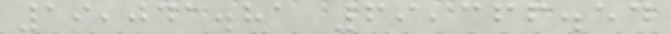19,041.81 69,366.54
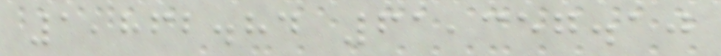1,862.84 61,357.10
